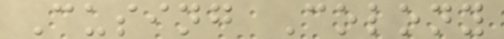Cusing Colony
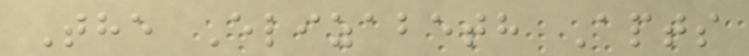The Elizabeth Apts
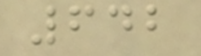642
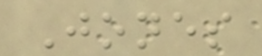Jones
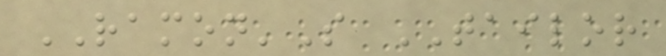RAMON'S TAILOR
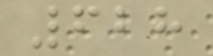628
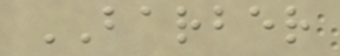BARBER
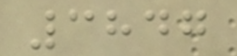3847
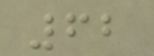62
